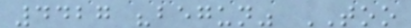4427 "begun" TOO
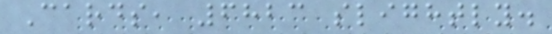Cards, 6823 slightly.
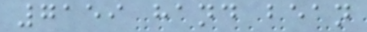7159 hand bean
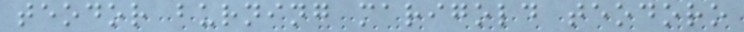teodor burning marigold teodoro
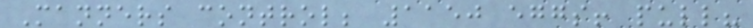Manners control; 1150 eggs! pull?
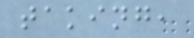taking,
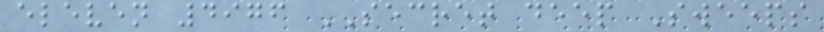eleven 4976 SECRET deep Sweeps
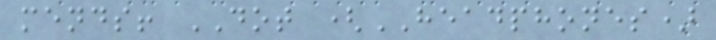mends! DOT (HEADPHONES)
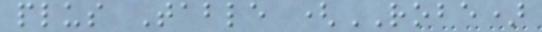plus Table (ROBE)
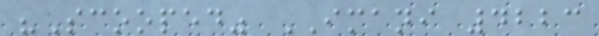"Scooped" IMANI 4223
